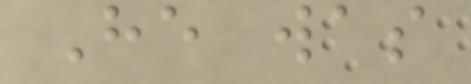He was
